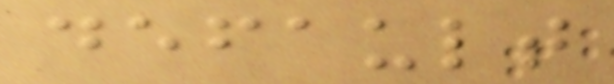default
